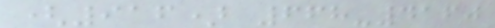(916) 668-4160
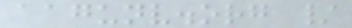aagunv.org /
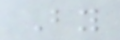By
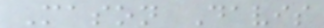Mason Davis
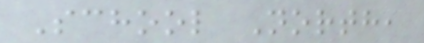School North,
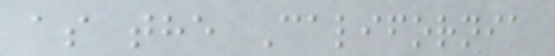as the California
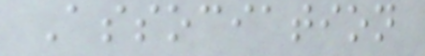Association
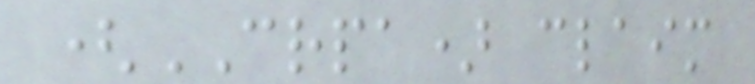(CRPA) claim
